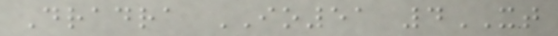Dradra IO51 4XT
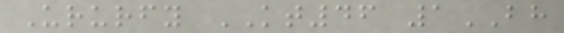Ururfy KT46 1BH
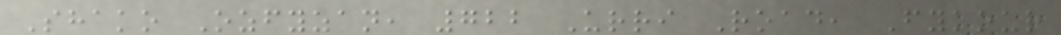Shako Ozfyzan, 722 Urri Road, Fykour
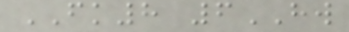FK8 6HW
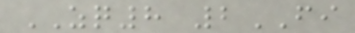ZQ8 2FI
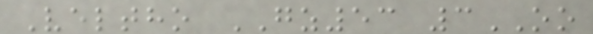Veltho GZ53 3OO
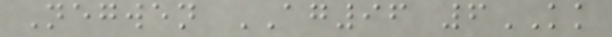Negwen AG96 6KK
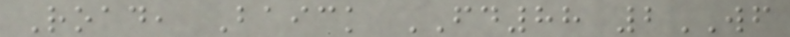Road, Baick FD88 2WF
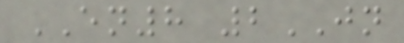EN8 2JN
